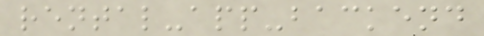rental-app-backend
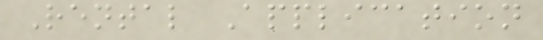Rental Application
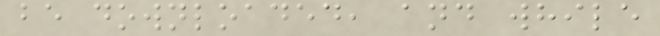be downloaded, and while
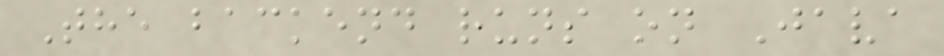The backend runs on Java
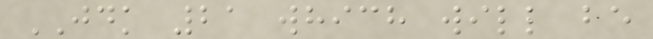JDK 21 which will be
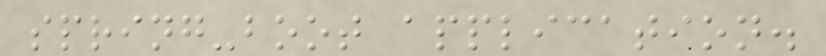spring-boot application.
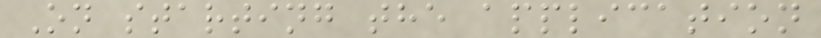On starting the application
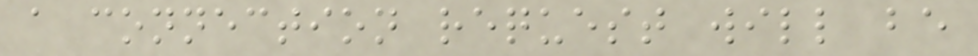a connection request will be
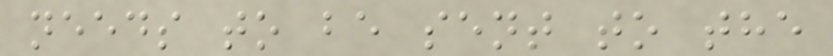needs to be sent to the
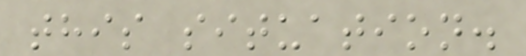this situation.
